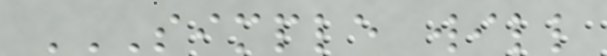SIMPLE WILL
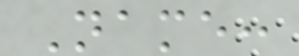Name:
